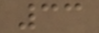33
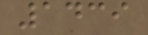1439
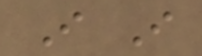I I
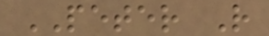PETER R
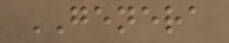GENERA
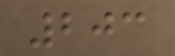203
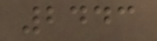2443
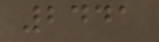2441
